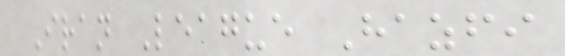Iran League Hazfi
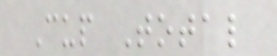Cup Total
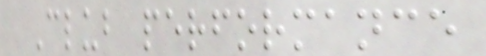Club performance
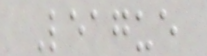League
